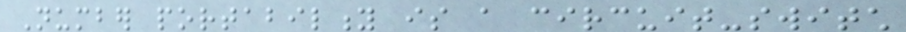Number portability is a circuit-switch
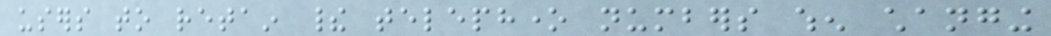users to retain their telephone numbers when changing
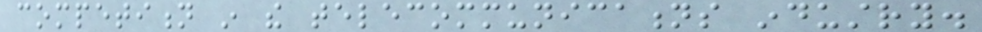competition in the telecommunications industry.
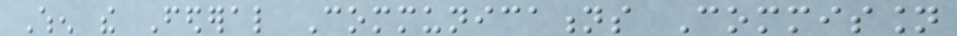When the Federal Communications Commission
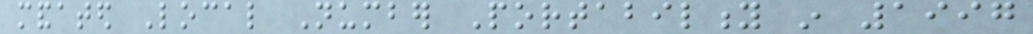mandated Local Number Portability in 1997
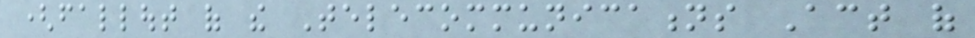(fallout of the Telecommunications Act of
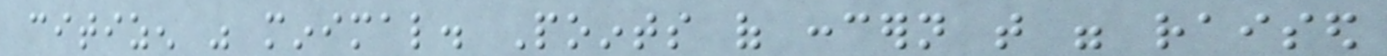citizen was minimal. Points of concern that were raised
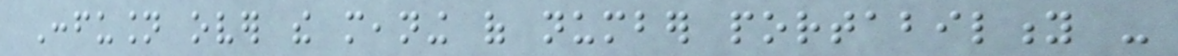Confusion over the meaning of number portability -
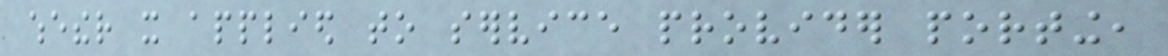whether it applied to service provider porting,
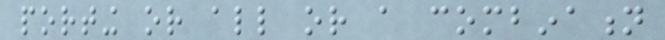porting or all or a combination
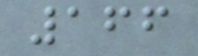166
